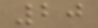20
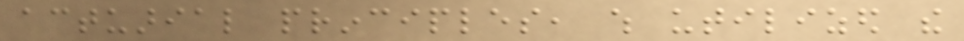actuarial principles, which utilized the
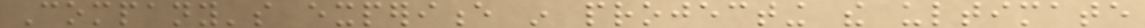Company's experience in projecting the ultimate
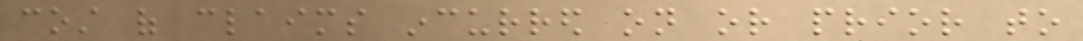cost of claims incurred on or prior to
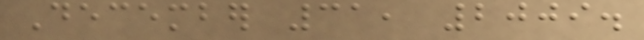December 31, 2009.
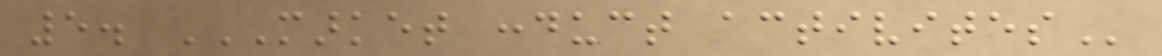5. MARKET CONDUCT ACTIVITES
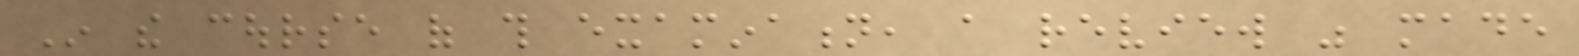In the course of this examination, a review was made
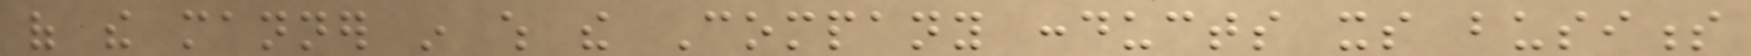of the manner in which the Company conducts its business
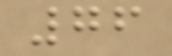76
